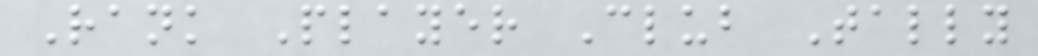Rank Player Club Tally
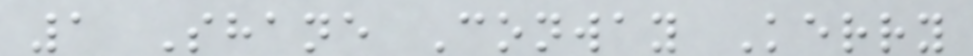1 Shane Conway Kerry
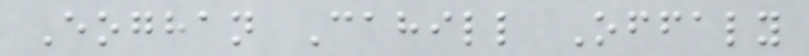Eoghan Cahill Offaly
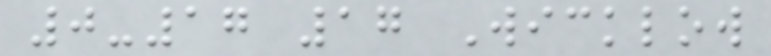0-17 17 Wicklow
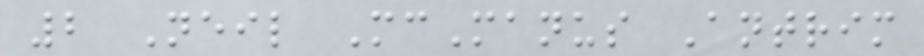2 Neil McManus Antrim
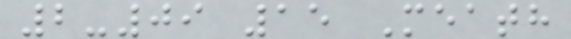2-09 15 Meath
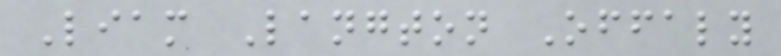Liam Langton Offaly
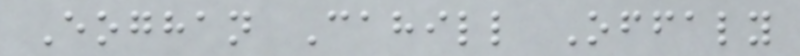Eoghan Cahill Offaly
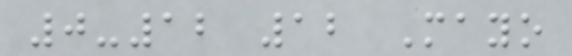0-12 12 Mayo
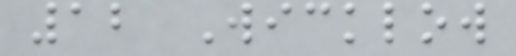12 Wicklow
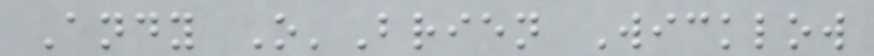Andy O'Brien Wicklow
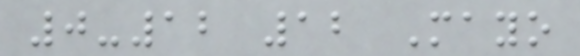0-12 12 Mayo
